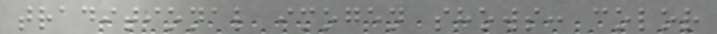traditional imogen shows: color
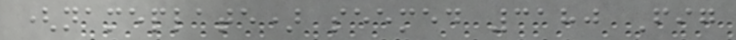(nameplate) seemed 3180 Fig
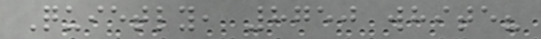Quietly, 8750 white?
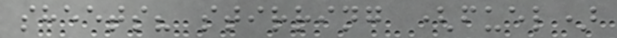sheets? stirring (fuel)
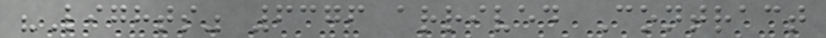"Lights" 6376 arrived Contract
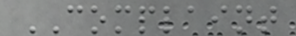COMPLAINT
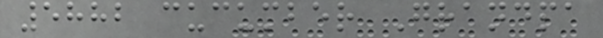5882 cucumber Grandpa
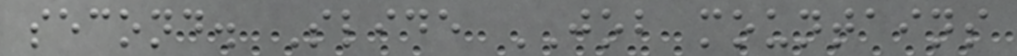second. Slide JOB mountains
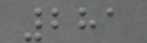281
